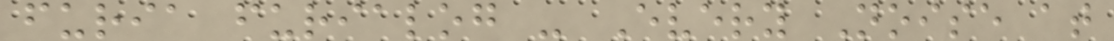furia furialog - Every Noise at
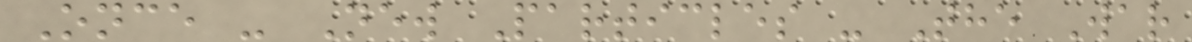Once - New Particles - The War
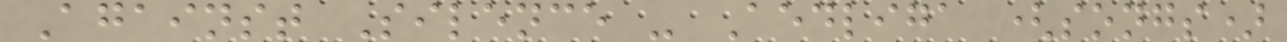Against Silence - Aedliga (songs)
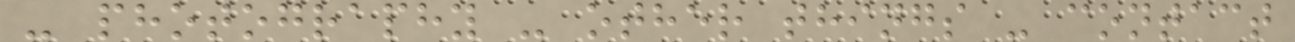- photography - other things - contact
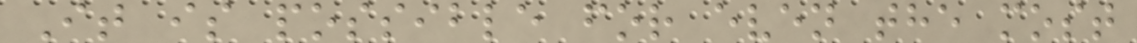It is possible for even the most
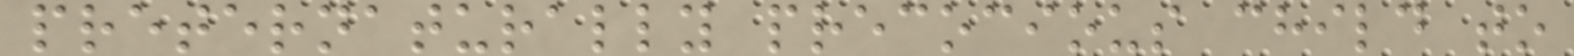preternaturally precocious child to
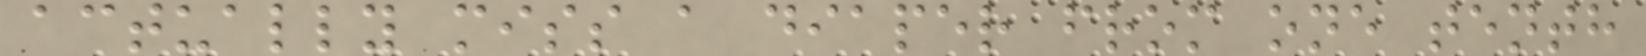actually miss a diaper from one tenth
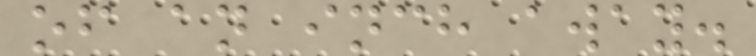of an inch away.
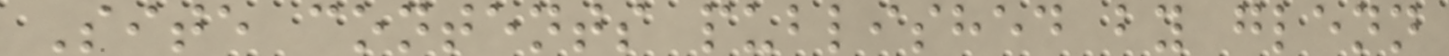Site contents published by glenn
